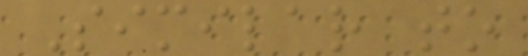Similar to
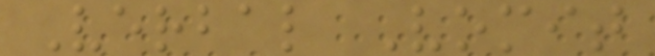Verbal Vomit
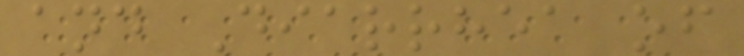and Diarrhea of
